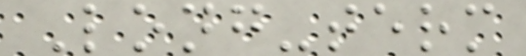Long-term
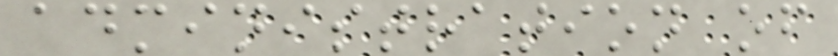administration of
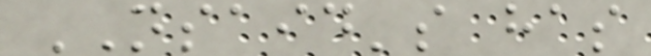NSAID's has
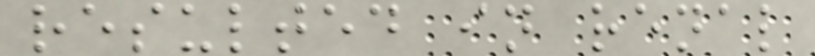resulted in renal
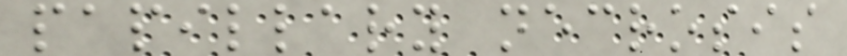papillary necrosis
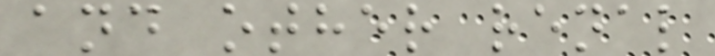and other renal
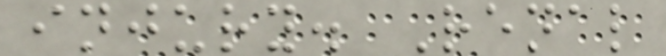injury. Renal
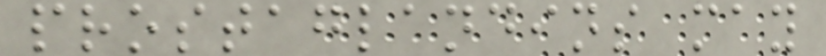prostaglandins may
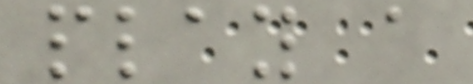play a
